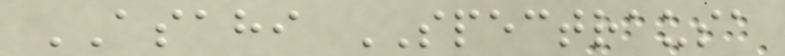ASAHI SPECTRAUSA
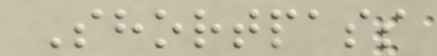Shortpass
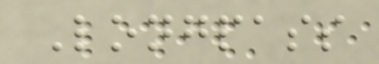Longpass
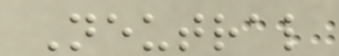Neutral
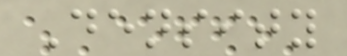Density
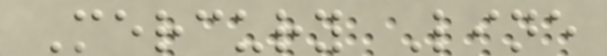Mercury Line
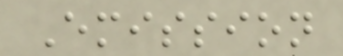Emission
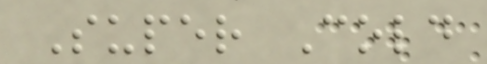Super Cold
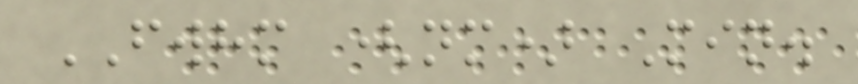FWHM (nm) Min.
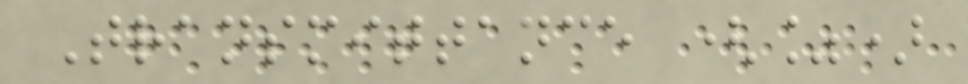Transmittance (%)
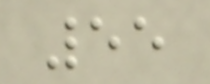55
